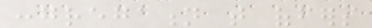congregation that offers
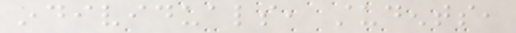individuals, students,
